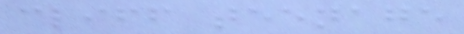cliff teenage
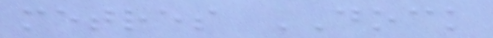metres DOCK
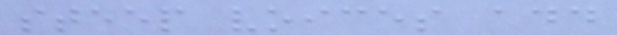steep voices add
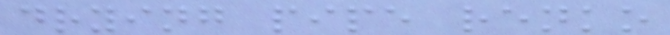drying pipe renko
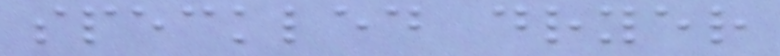speckled dryer
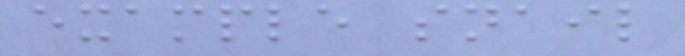example snail
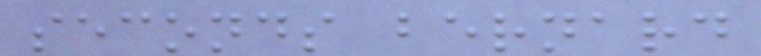seconds bernard
